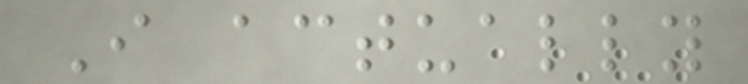I actually
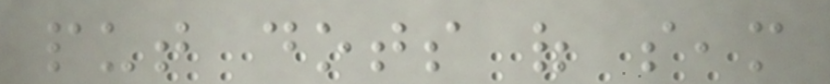put dots of seam
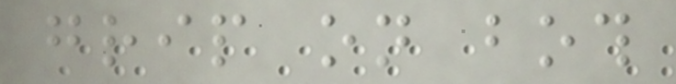grip on both
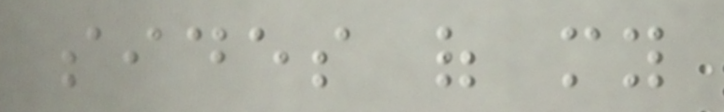sides of my
